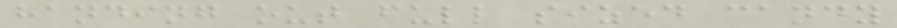handing out full sized candy
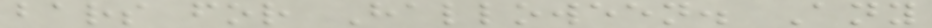bars for Halloween. Any
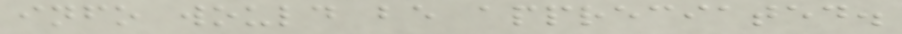info would be appreciated.
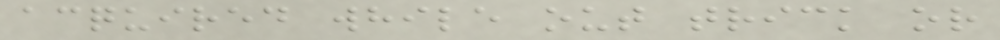acquired while out trick or
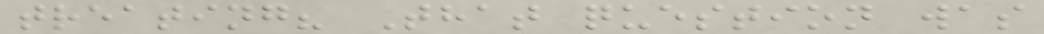treating? That question was
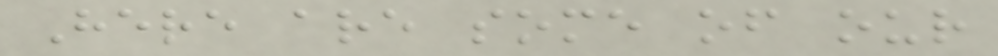Here are some of our
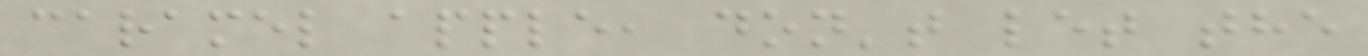caramel apple, don't let the
